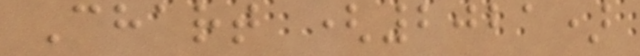Chart (2021)
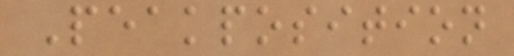Peakposition
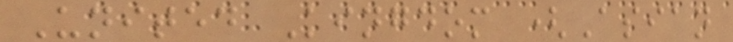United Kingdom (Asian
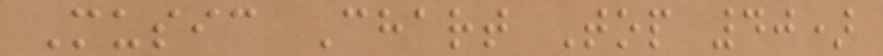Music Chart Top 40)
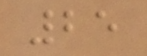25
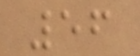56
